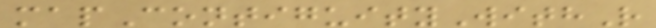mapContiguityWithR
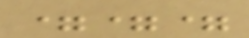===
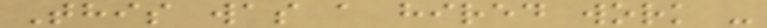This was a hired work -
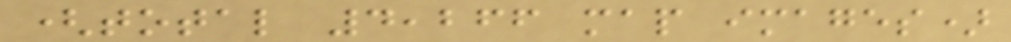(total 4,266 map images)
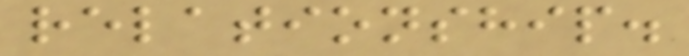relationship.
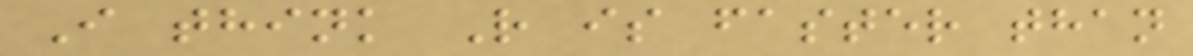I think R is faster than
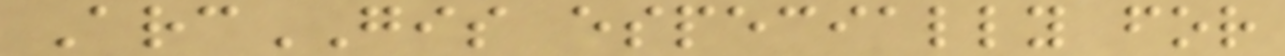ArcGIS especially for
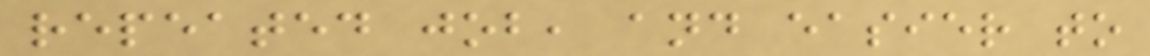repeated job, and easier to
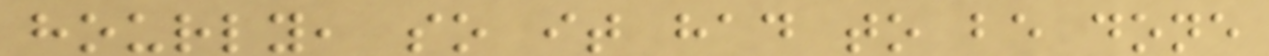hourly, so it had to be done
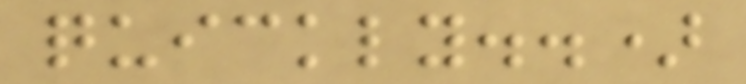quickly..)
